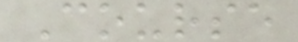Course
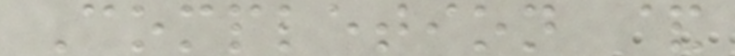Completion &
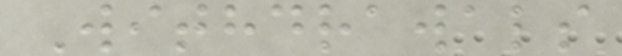Withdrawals
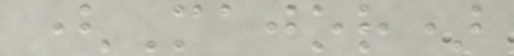(Major)
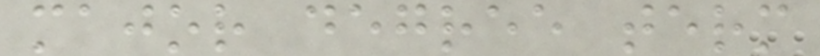major degree term
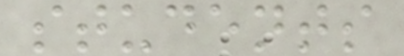students
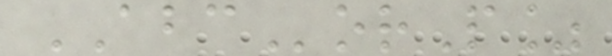ABCorP%
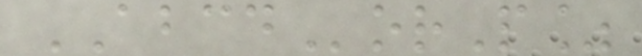ABCDorP%
